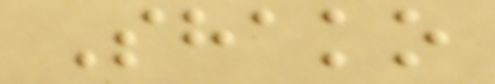Shako
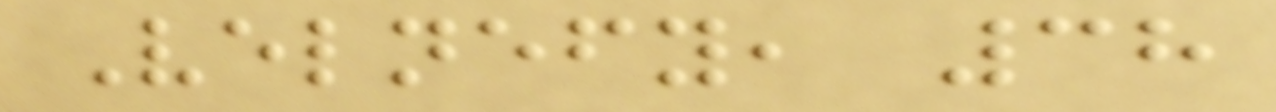Velnefy, 38
